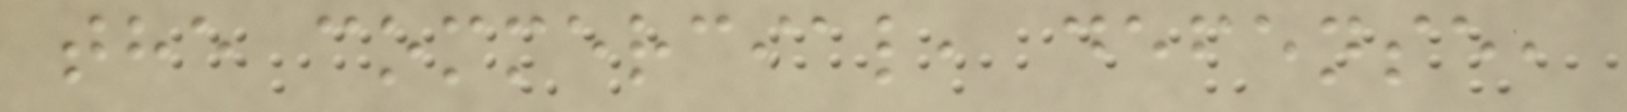the commercial, defense,
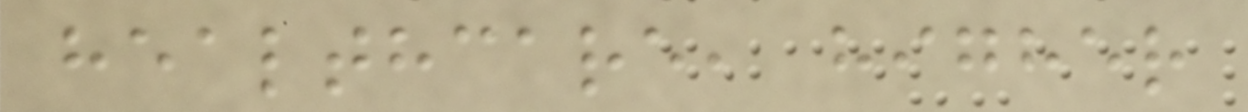healthcare, higher
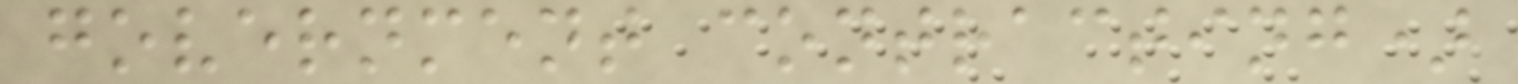government contracting)
